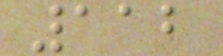112
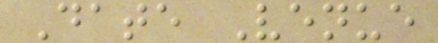Date Venue
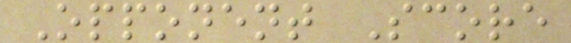Opponent Score
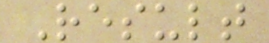Result
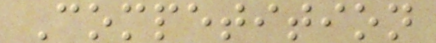Competition
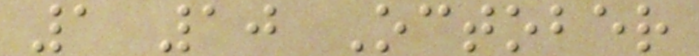1 10 October
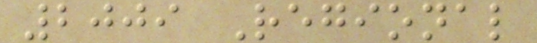2009 Regional
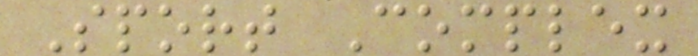Sport Complex
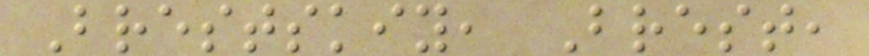Brestskiy, Brest,
